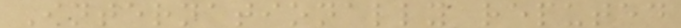Internationally reputed
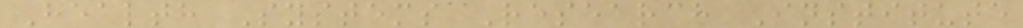Health Systems Research Institute
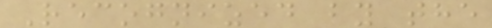Recognized by the
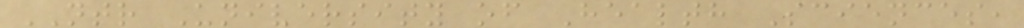NTR University of Health Sciences,
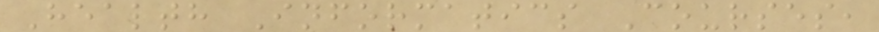Health Informatics Courses,
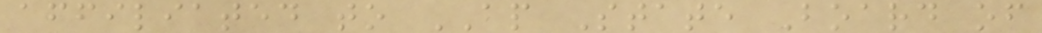affiliated to AP State Board of
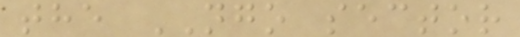the NGO sector
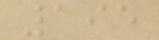195
